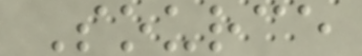Source
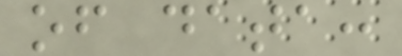of data:
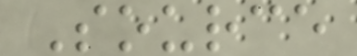Source
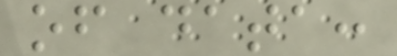of data:
